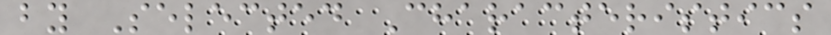by Selected Characteristics
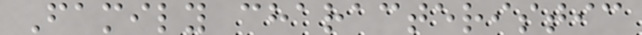Family characteristic
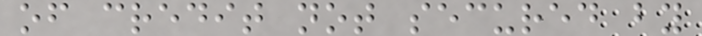of credit not secured by
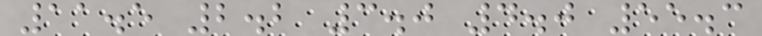11.5 2.2 3.0 4.0 55.3
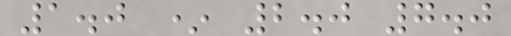1.0 * 2.0 7.0
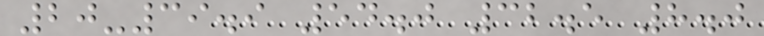20-39.9 54.0 32.5 8.0
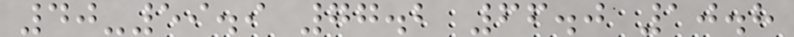40-59.9 77.2 66.0 10.8
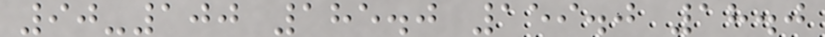90-100 185.0 159.0 18.0
